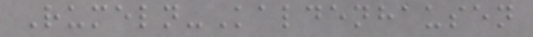Rumeln-Kaldenhausen
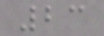23
